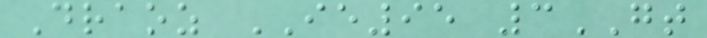Draoz IE95 3GT
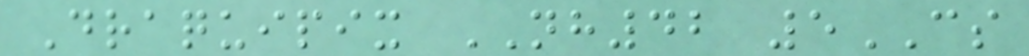Draquipix NH42 5CS
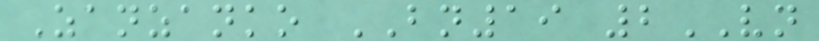Zanzanko BN19 2VN
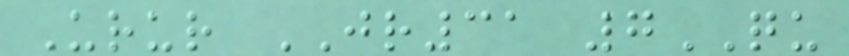Urur JR31 7QU
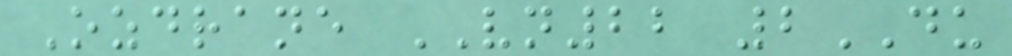Ozdrane VN22 2DU
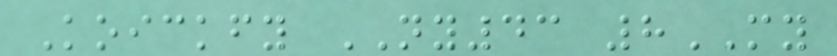Koickfy NY43 8MY
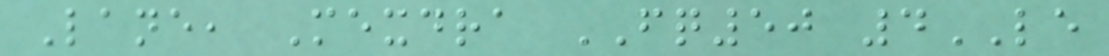Lane, Mexdra FQ50 4LE
